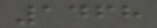1468
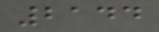2144
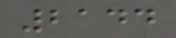2144
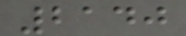2140
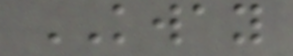KWAY
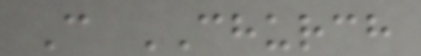C CHURCH
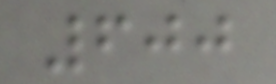600
